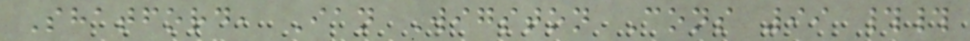Shatford, Ian Wigston Cons 99 ##
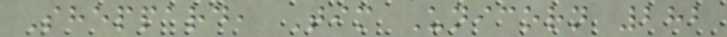Sheppard, Tim Unicorn 282
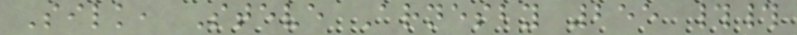Silk, Steve Arnesby 255 ##
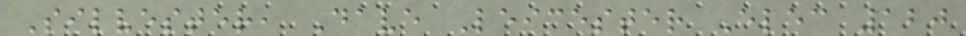Silvester, Dave Leicester Elec 120
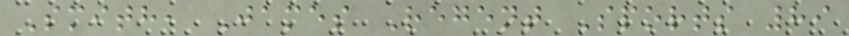Smith, James Regent Sports 89
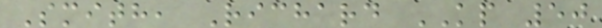Smith, Richard KP 50
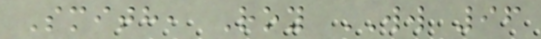Smith, Roy WW 96
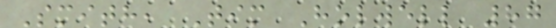Smith, Tim Holwell 87
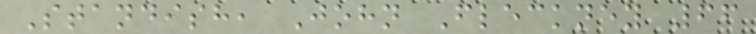Standish, John Fleckney 66
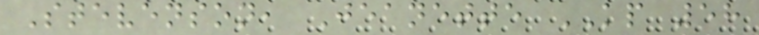Stevenson, Jeanette KP 58
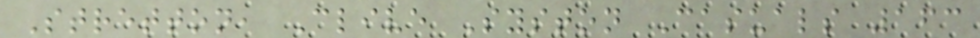Stretton, Clive Syston Casuals 163
